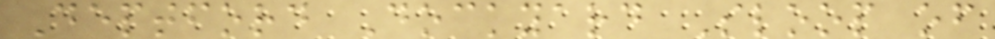Deptford Dockyard Sloop of
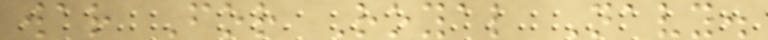war For Royal Navy.
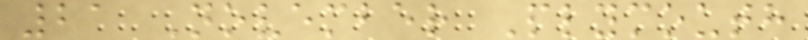21 November Plymouth
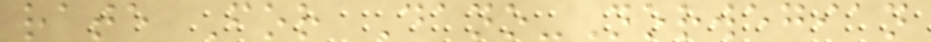rate For Dano-Norwegian
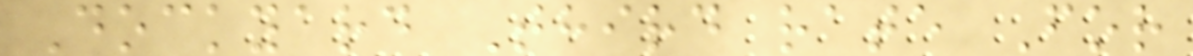Dockyard Third rate For
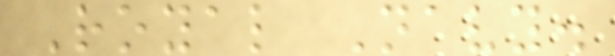Royal Navy.
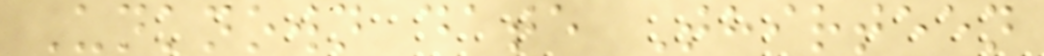Unknown date Thirteen
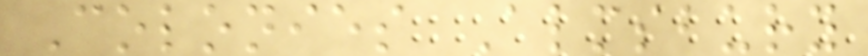Colonies Almsbury
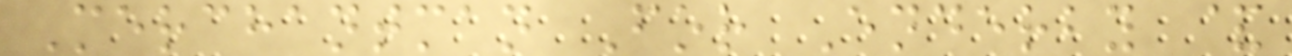Merchantman For Enderby &
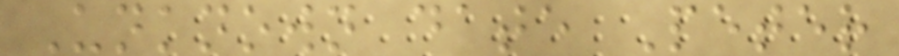Unknown date Peter
